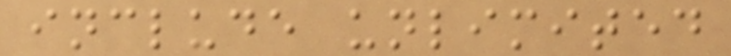include unlimited
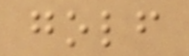golf
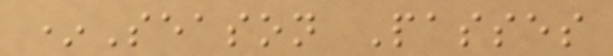*Season Passes
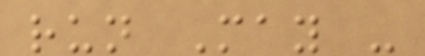run May -
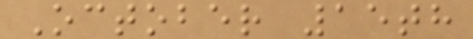October 15th
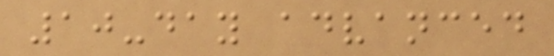10-day advanced
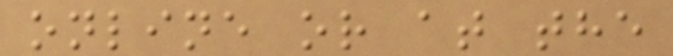online or at the
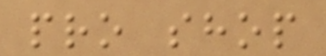pro shop
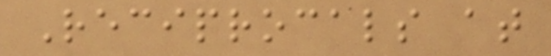Reciprocals at
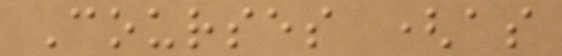Courses (as
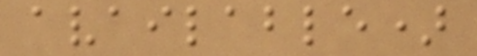available)
